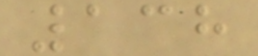138
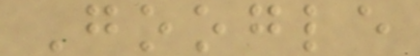Google
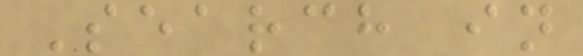Search in
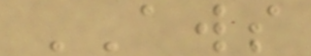AWS
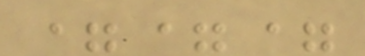===
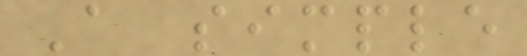A simple
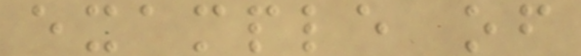example of
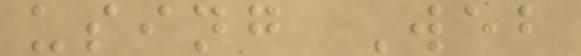using Web
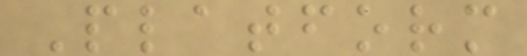Platform
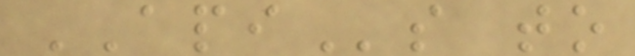APIs to
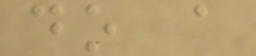do a
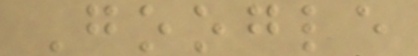Google
